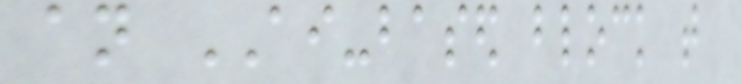an AI-based block that
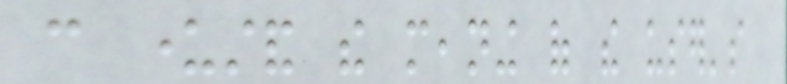can understand the meaning of the user's
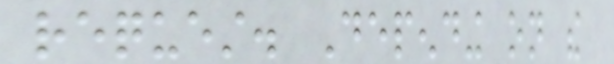request. Depending on the
